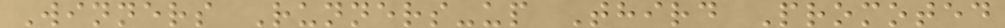Winners Runners-up Third Promoted
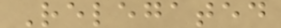Relegated
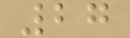27
